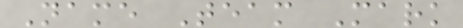Name Team Mark
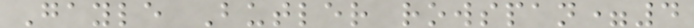Gayle Butler rowspan=4
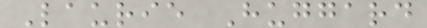Laurie Huggard
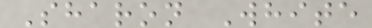Sharon White
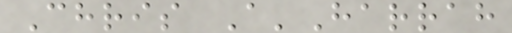Chris A'Harrah
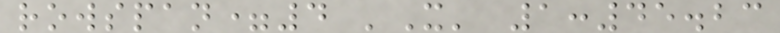rowspan=4 'X' 1:45.23
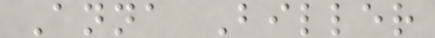Anna Biller
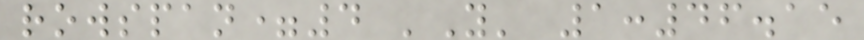rowspan=4 'Y' 1:46.15
